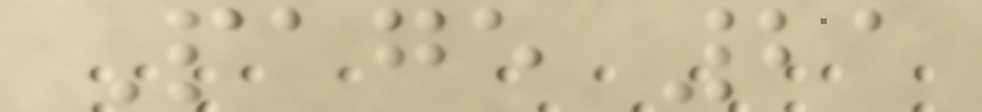Page 21
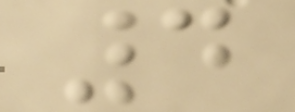4
